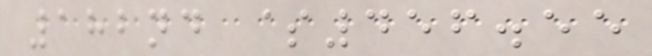182nd $456.55
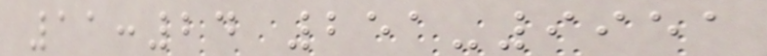11:24 251-9951
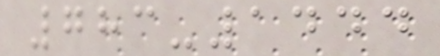783-1444
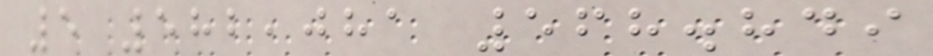5 582,081 568.849
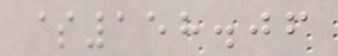$158.06
